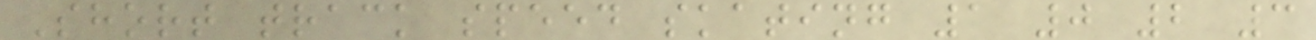Short track speed skating 1 0 2 3
